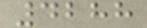4288
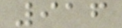916
